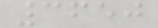3650
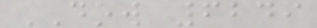DOW 6249
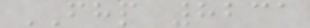FHP 8231
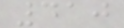410
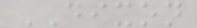DIXON
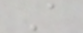A
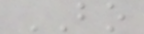BO
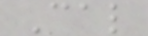Cal
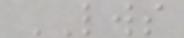LWS
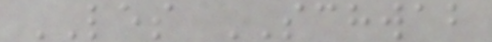LES SCHWAB
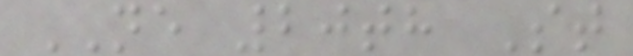NE 20th St
